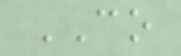CO
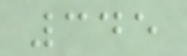345
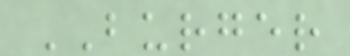BURGER
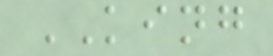KING
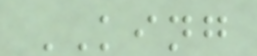KING
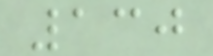130
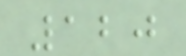120
